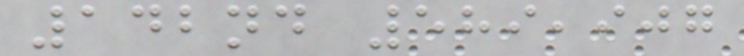142nd 589,907
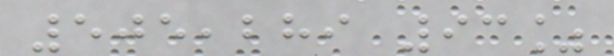505,289 93%
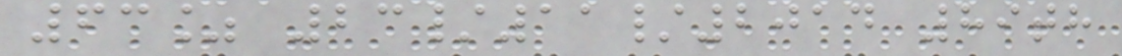63% 23/11/2014 89th
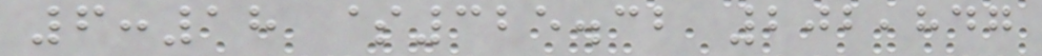6:18 $325.32 202,847
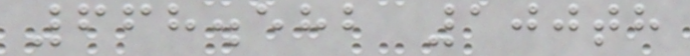668.582 100th
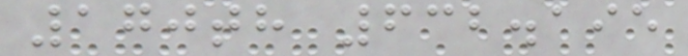170th 632.195
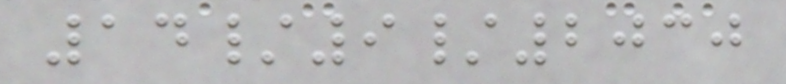14/9/2030
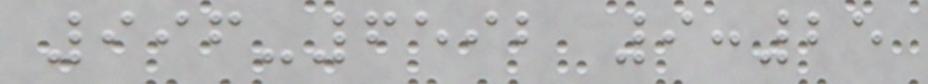996-6592 9:25
